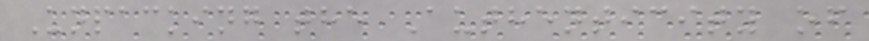Unpacking the Authenticity of
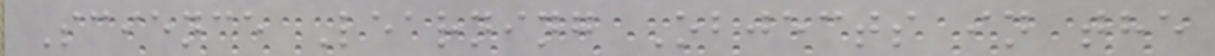Science Learning Objects in the
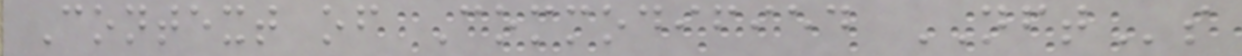Context of Commodified NFTs
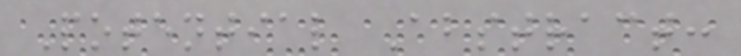Potential Abstract:
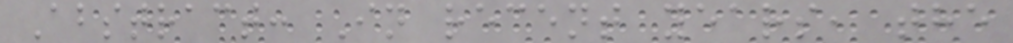Abstract: In recent years, the
